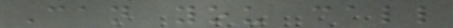Can you call
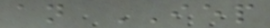an IEP
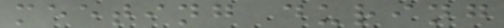meeting during
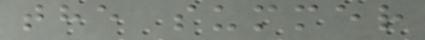the summer
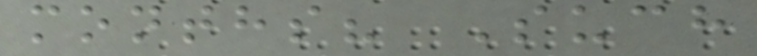months? Such
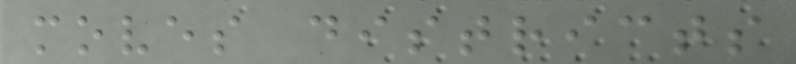moves districts
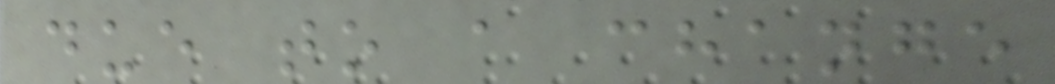due to a change
